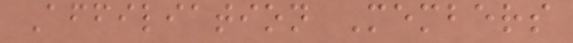Affiliation Members
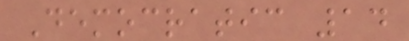Democratic 14
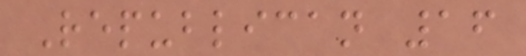Republican 16
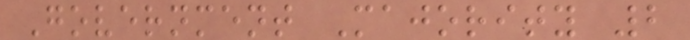Government Majority 2
